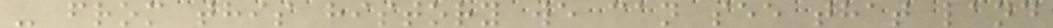- from this history we can see that land
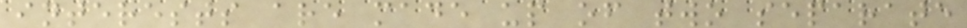interests are made up of two separate
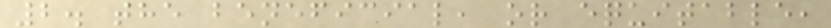2. the beneficial, or equitable,
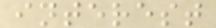interest
